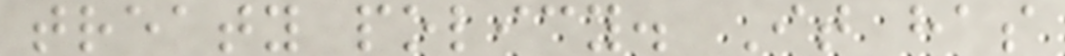treaty policy. It has
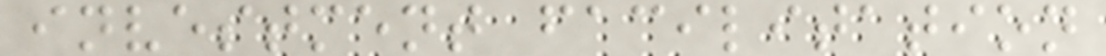investment facilitation
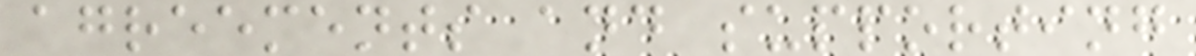agreements and supporting
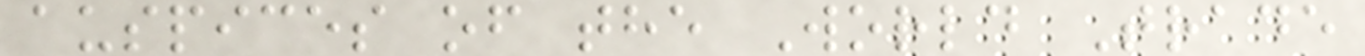auspices of the World Trade
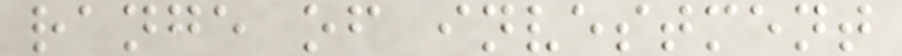range of investment
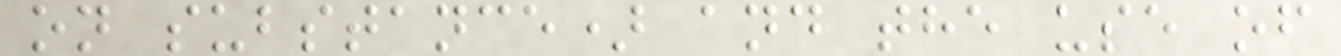on substance) and the use of
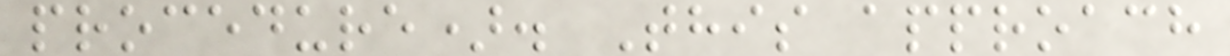procedure). This approach
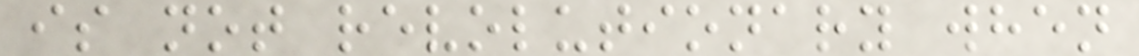is not revolutionary when
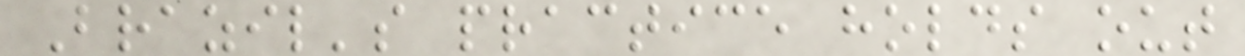Brazil's practice holds out
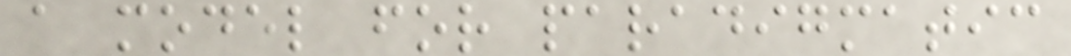a model for paradigmatic
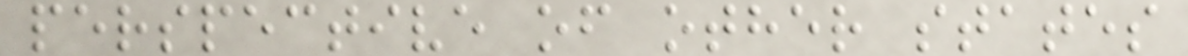perspective of other states
